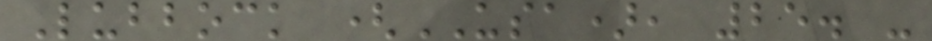Lubbock (USA), 25. -
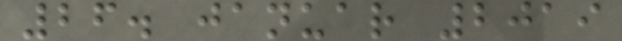26. januar 2019
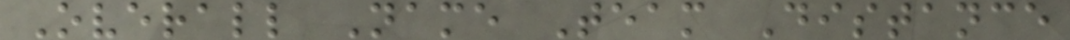Overall Name Team Distance
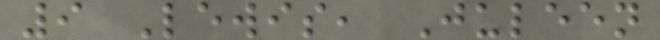9 Lewis, Juleen
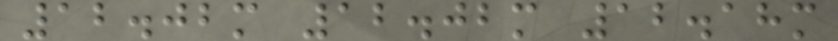12.02m 12.02m 12.18m
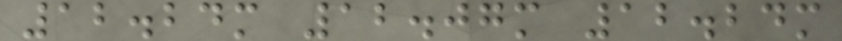12.24m 12.07m 12.24m
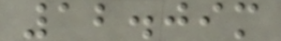12.09m
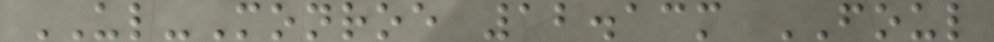UL-Monroe 12.13m FOUL
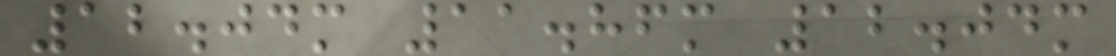12.04m 11.86m 12.04m
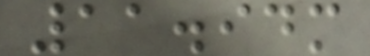11.94m
